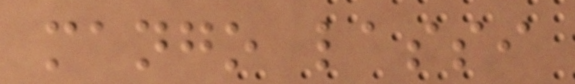mango lassi
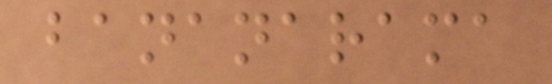bananarama
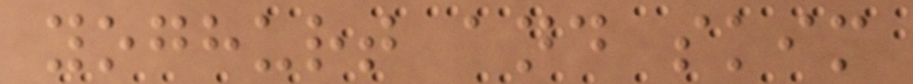yoghurt and skim
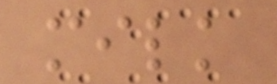milk
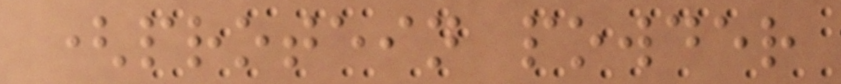(protein powder
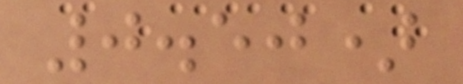0.50)
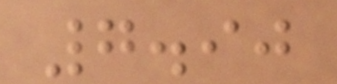7.90
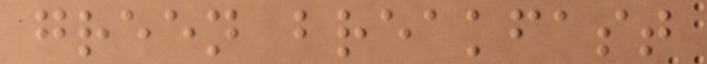green breakfast
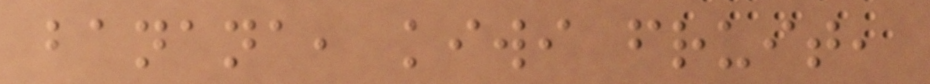banana, kiwi fruit,
